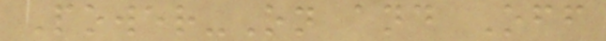Power-On and Off
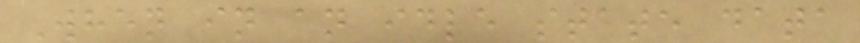When in an idle state data
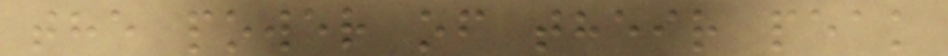the power of their peak
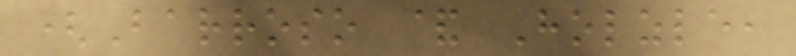(Barroso & Holzle,
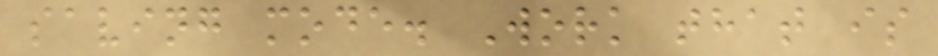saving mode. Work that is
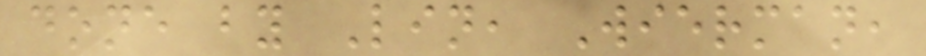done by Lin, Wierman,
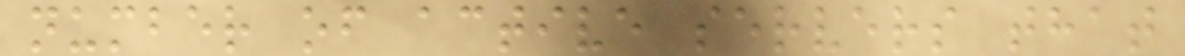number of active servers that
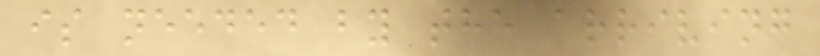is needed by the arriving
